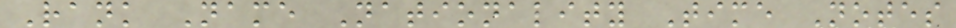Rank Name Nationality Time Notes
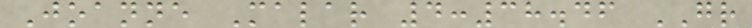Joanne Malar 4:38.46 GR
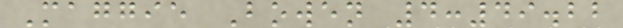Maggie Bowen 4:49.22
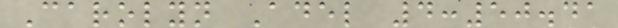Carolyn Adel 4:50.41
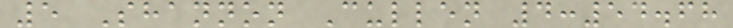5 Shannon Cullen 4:54.68
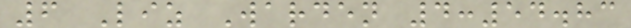6 Liz Warden 4:54.83
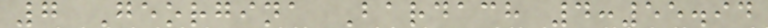7 Georgina Bardach 4:55.94
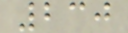230
